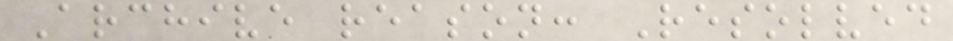Archive reason: Resolved
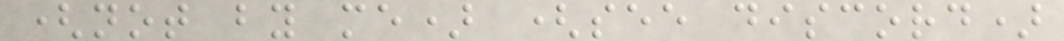(not by me) (see discord)
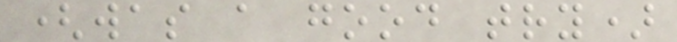(was a good try)
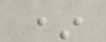*
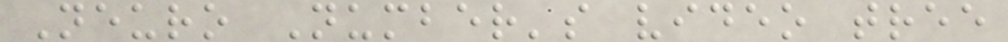Neuro Number's video tree
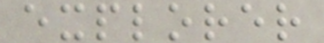explorer
